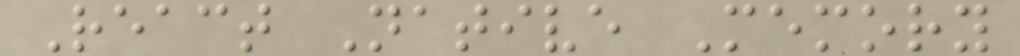React Native Memory
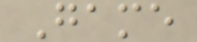Game
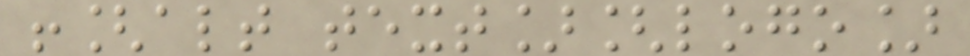![alt text][logo]
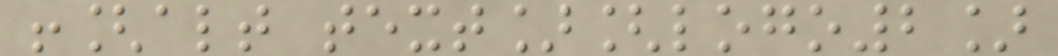![alt text][logo2]
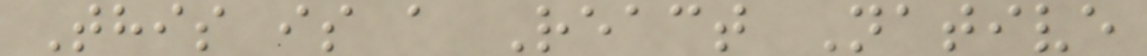This is a React Native
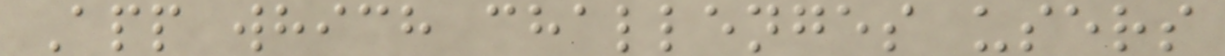App which challenges users
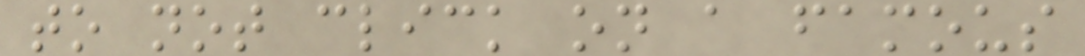to not click on a famous
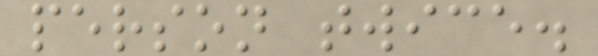person twice.
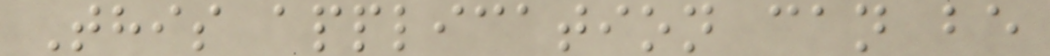This application can be
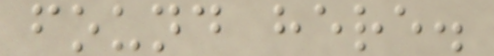found here.
